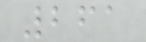261
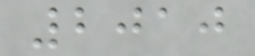2010
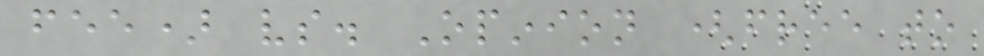fee) vs. Opinion (free to
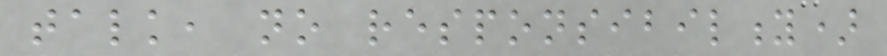talk, no responsibility)
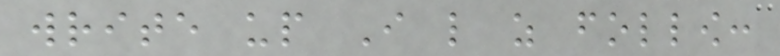write up I like as follow:
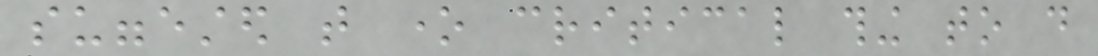suggested that one critical thing to do
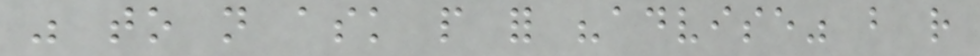was to not ask people for "advise" but rather
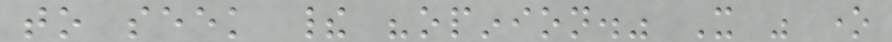to seek their "opinion." It was one
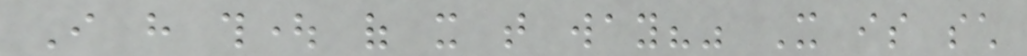I have thought of it that way?" It is such
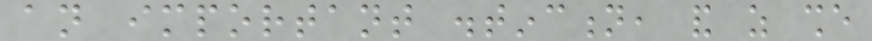an important distinction, and as she
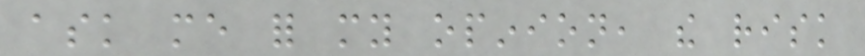ask me for my opinion, the risk
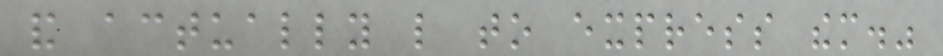and actually like to express them."
